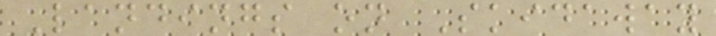Landings on Skidaway
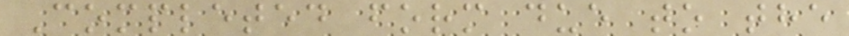Completed form due to the
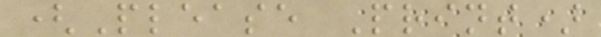(Please Print)
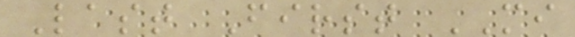Last First MI
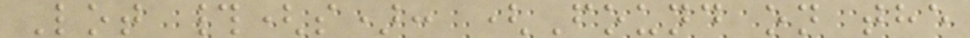Lot #(s): (Found on the
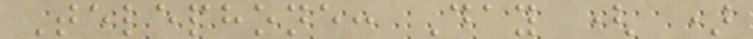Telephone: Day ( )
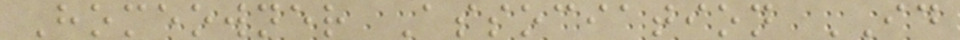Homeowner Association ID
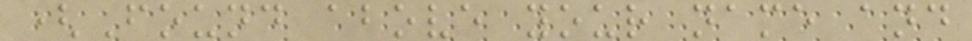(Found above your name and
